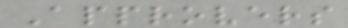Approvers
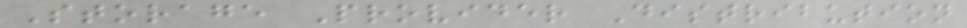Storage Provider Distribution
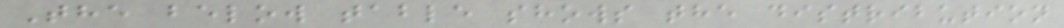The below table shows the distribution
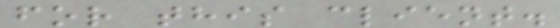for this client.
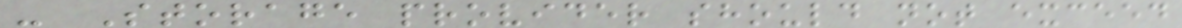- Storage provider should not exceed
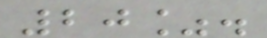20%.
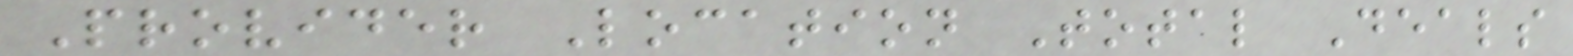Provider Location Total Deals
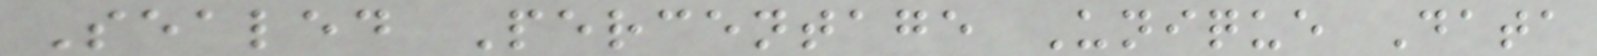Sealed Percentage Unique Data
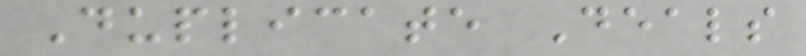Duplicate Deals
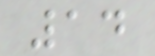14
